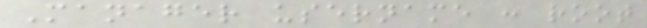Manager username : root
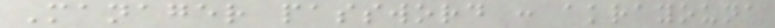Manager password : akrayouna
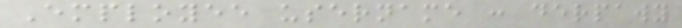Employee username : derpawy
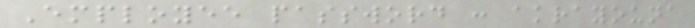Employee password : akrayouna
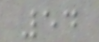54
